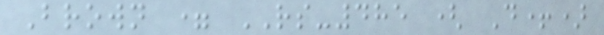Brown = RS-485 ( D+)
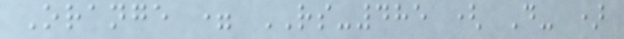Orange = RS-485 ( D- )
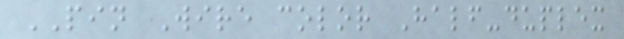PIN Wire color Half-duplex
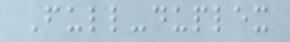Full-duplex
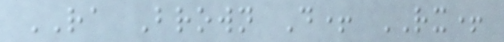RA Brown D+ RX+
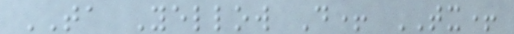TA Yellow D+ TX+
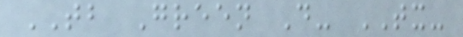TB Green D- TX-
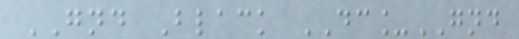GND Black DC_GND
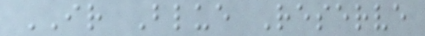IR Blue Reserve
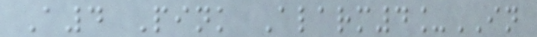A4 Pink Alarm4_IN
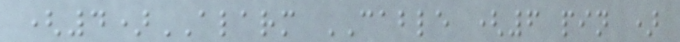(4)ALARM CABLE (6 pin )
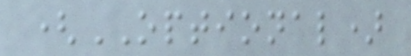(OPTIONAL)
